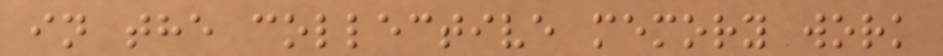in the collective memory work
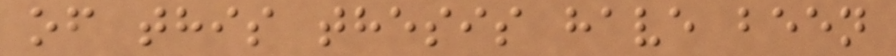of this thesis have been
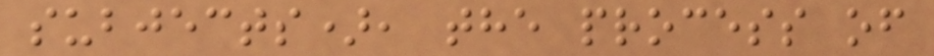subjects), the process of
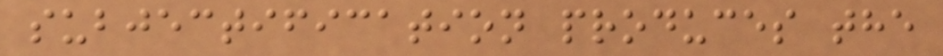subjectification produces the
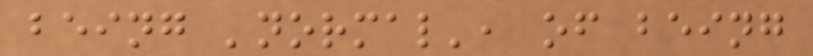being 'normal', of being
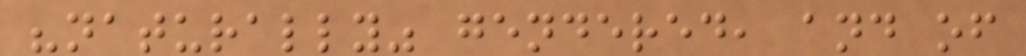"naturally" gendered, and of
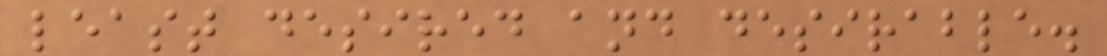least desired and desirable.
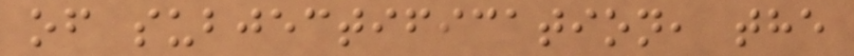of subjectification, the
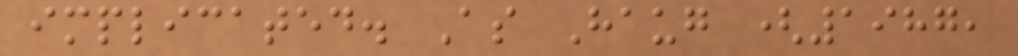implicated. As Haug (1987,
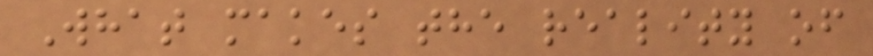What makes the reality of
